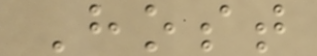Host
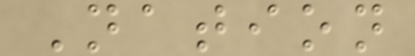Nation
